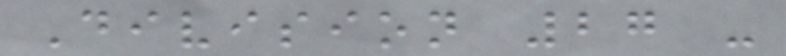Division 27 -
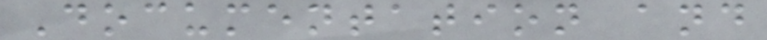Documentation and
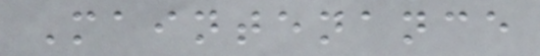Maintenance
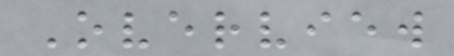Overview
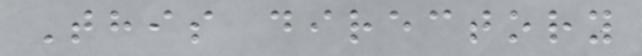This directory
